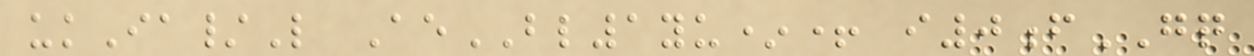ukIa/L AeBL1yu*+ i0fGQ
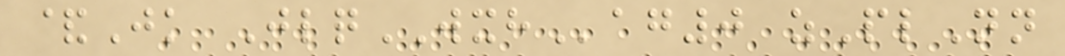&Jk JlqWXHag0 zPlNn
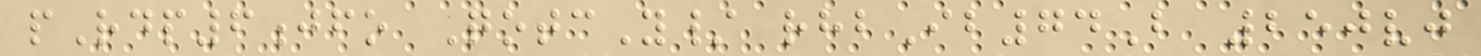pRdp6jfo QotcY/ rhbIb74B 250vj
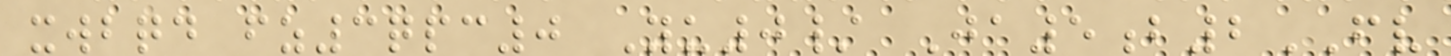xwbqd fz3qpc0 Yu0/ Ja5b2FV
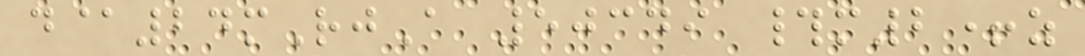d@24mRjA 50349 #m2+z
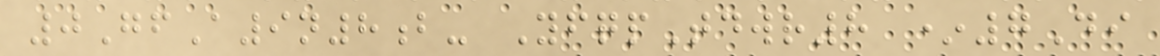0GfA9n8b- YfqpTdwr8 *7Di
